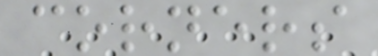corners
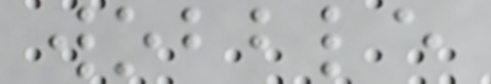wobble
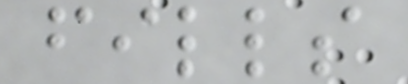fills
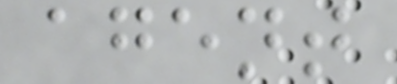agent
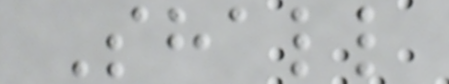Shall
